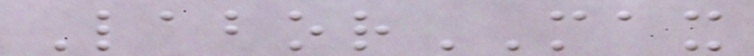LaborMAX
